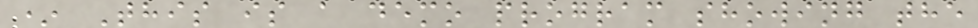* This is a demo program showing the
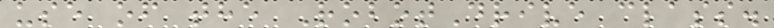use of the RobotDrive class.
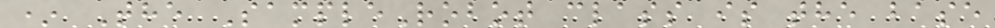* The SampleRobot class is the base
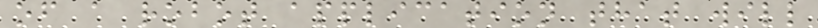of a robot application that will
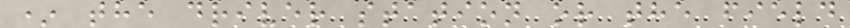* the driver station or the field
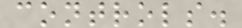controls.
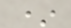*
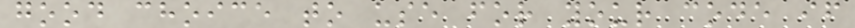good choice to use for your code if
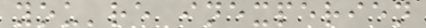you're inexperien
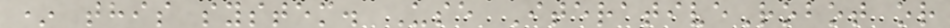* this system. Use IterativeRobot or
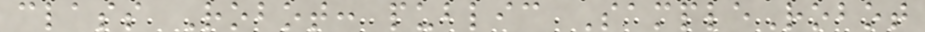class Robot: public SampleRobot
